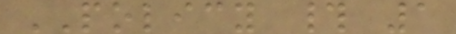POLICY # 1
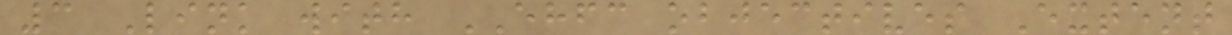3 Link with EHFC objectives Extent
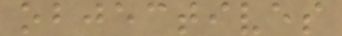objectives
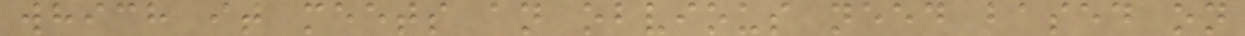which it meets an obvious need based on
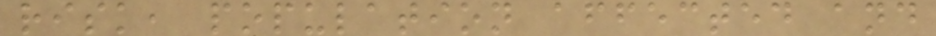risk, population affected and
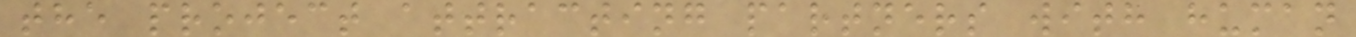the project attracting partners with human
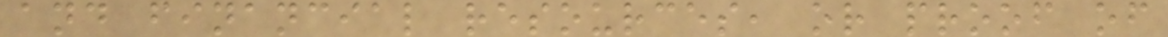and financial resources, or proof of
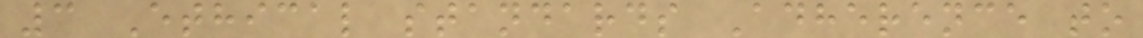3 Ethical standards Adherence to
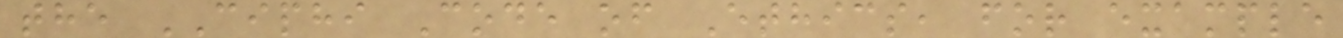the CIPHI Code of Ethics, for example
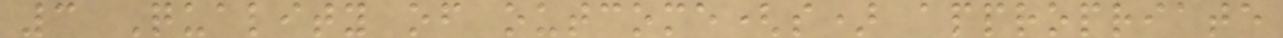3 Quality of outcome(s) appropriate
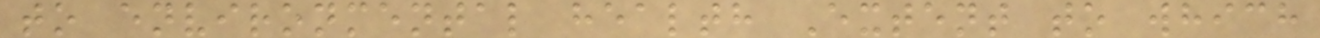to environmental health Extent to which
